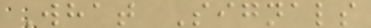What Signals
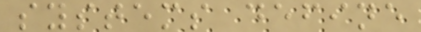systems define
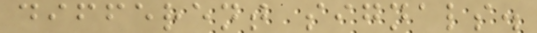different signals.
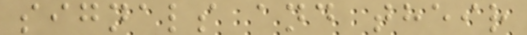signals and their
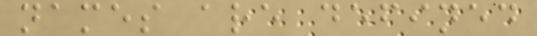names are defined
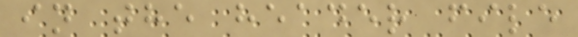in the header file
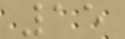15
